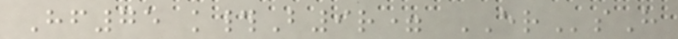Hf75 k#B9r= ERsH
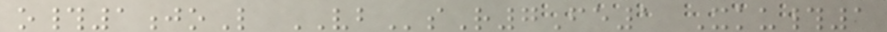o#1joL VBsR7Fe1 Xku#1
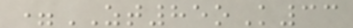=ZT85oK33
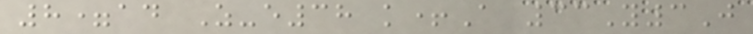8=ad Z-e38 k+A 33Y3J
